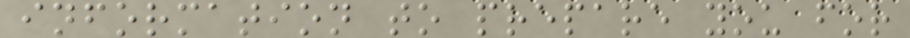information to prepare you for
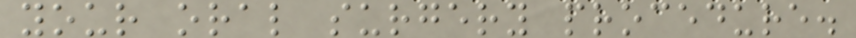your oral surgery procedure.
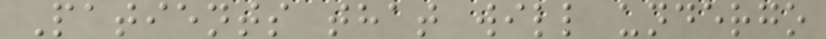Patients that will undergo
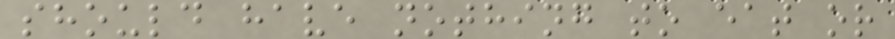should have nothing to eat or
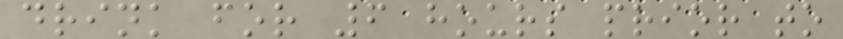drink for 6 hours prior to
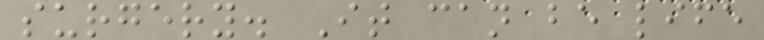surgery. It can be life
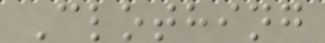Clothing
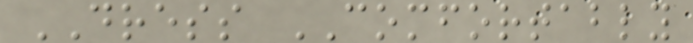DRESS COMFORTABLY
